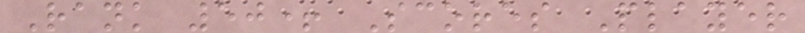Rank 50+ Scores Player
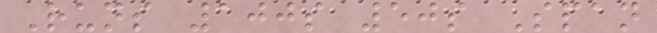Runs 100s 50s Span
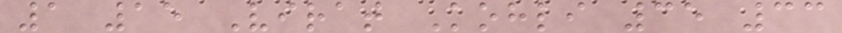1 15 Virat Kohli 35 33
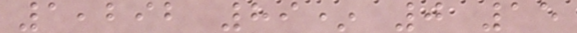1,292 89* 0 15
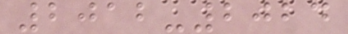2012-2024
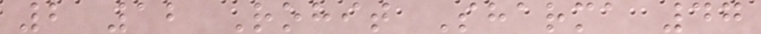2 12 Rohit Sharma 47
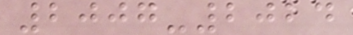2007-2024
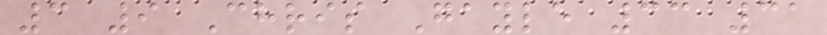3 9 Chris Gayle 33 31
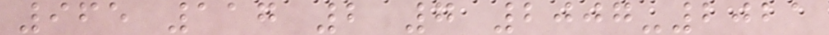965 117 2 7 2007-2021
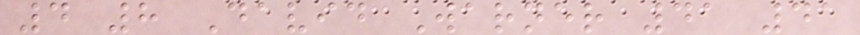4 8 David Warner 41 41
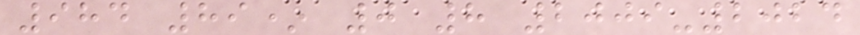984 89* 0 8 2009-2024
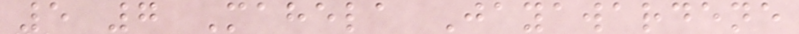5 7 Mahela Jayawardene
